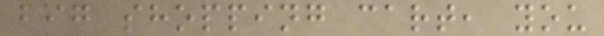big shopping cart, you
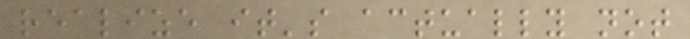realize it's actually not
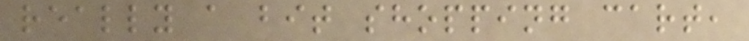really a bit shopping cart,
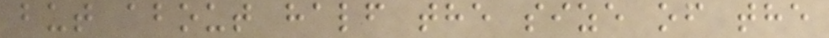but about half the size of the
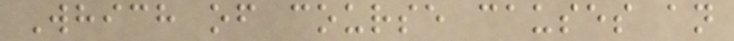Which of course causes an
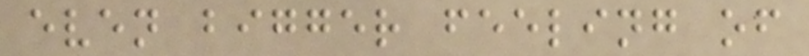even bigger feeling of
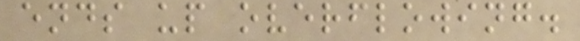ends up overflowing.
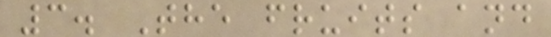3. The fruits and
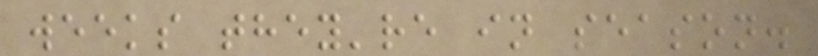weeks they're in season.
